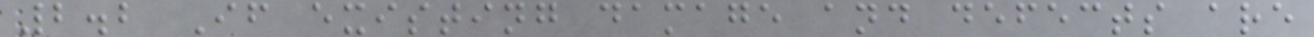2.2 If existing damage and defects are
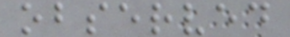observed
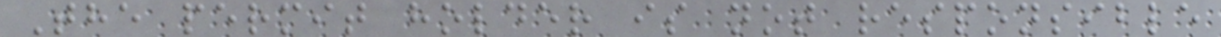The permit holder is not responsible
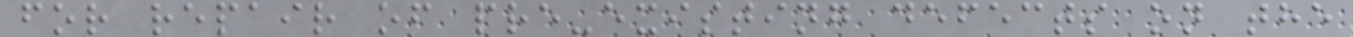for repair of pre-existing defects on the
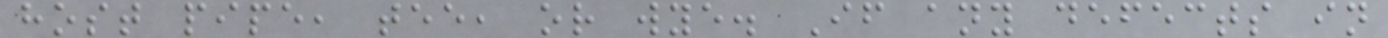host pipe, tee, or wye. If any defects in
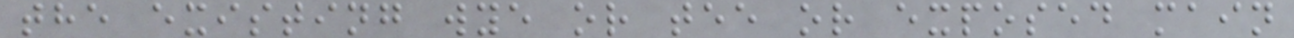the existing wye or tee or exposed main
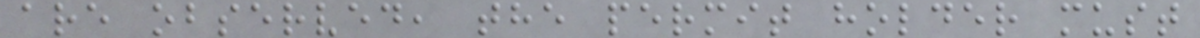are observed, the permit holder must
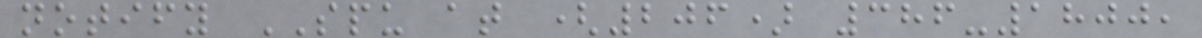notify SPU at (206) 386-1800,
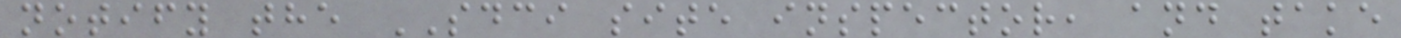notify the SDCI site inspector, and take
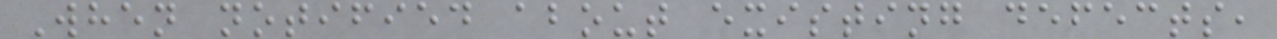When notified about existing defects,
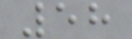58
